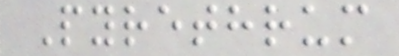Pyrethrum
